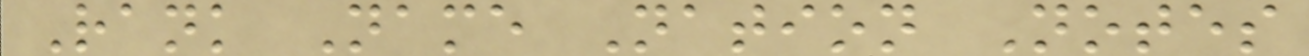Rank Name Nation Notes
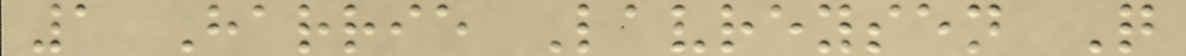1 Harrie Lavreysen Q
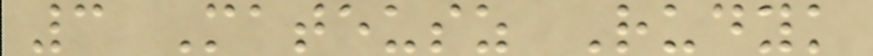3 Mateusz Rudyk
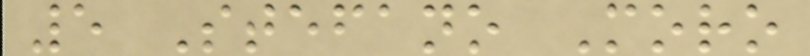5 Stefano Moro
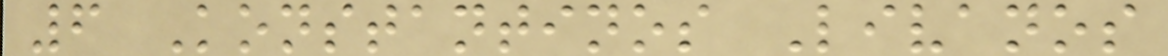6 Konstantinos Livanos
